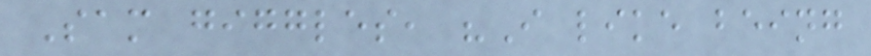Sam giggles, "I like being
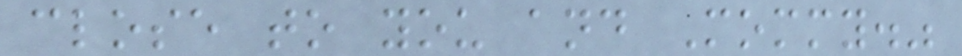close to you and Mommy."
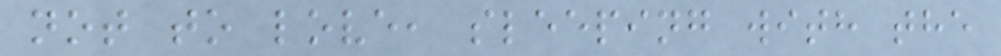not to love, sleeping with the
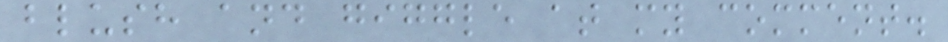blush and giggle at my comment.
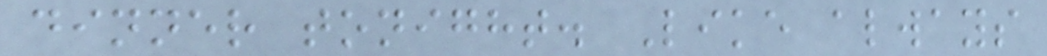dinner tonight. Like always
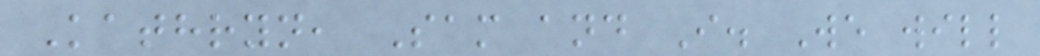Kathryn, Sam and I. We will
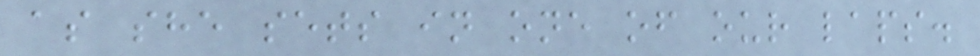as she sets in one of our laps.
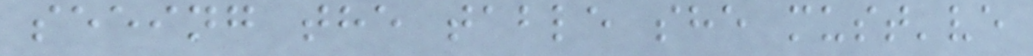seeing the table she must've
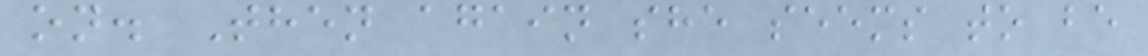on. Then again she seems to be
